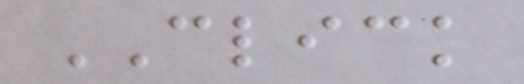CLICK
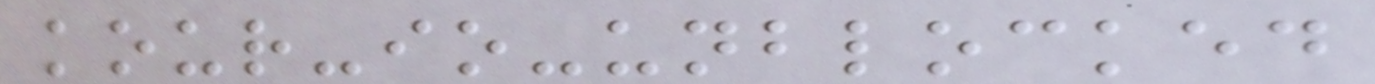kour-io-unblocked
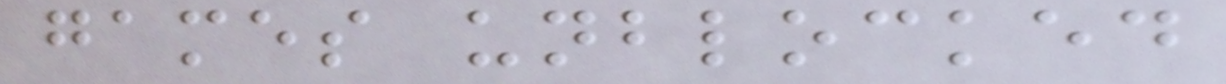games unblocked
